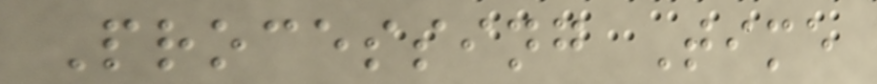Processing Time
